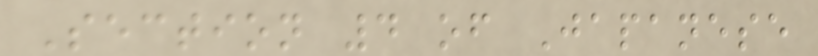Section 4 of Japanese
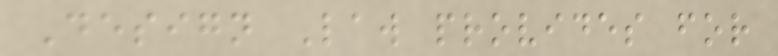Design Law provides for
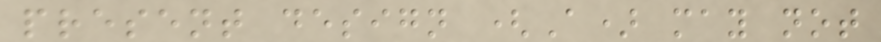present design (A) may not
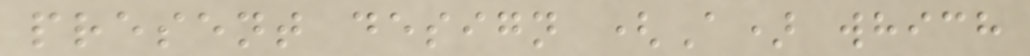present design (A) which
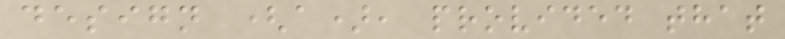design (a), provided that
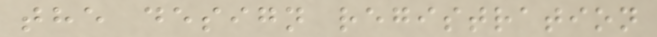the design registration
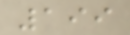199
